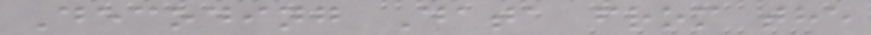Decoding Data from the
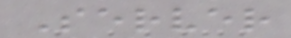Server
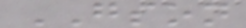GSON
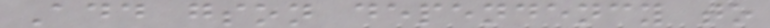Add gson dependency to
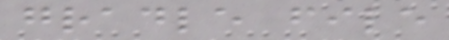gradle file
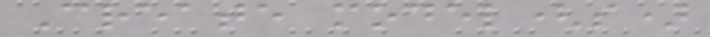Create model(s)
